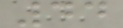44
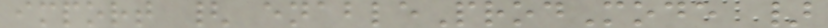import { enableProdMode }
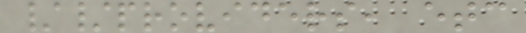//providers, etc
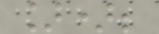]);
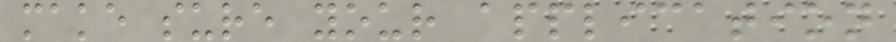make sure your application
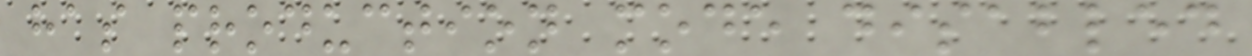has production mode disabled
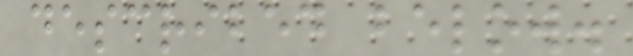described below.
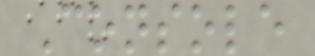Console
